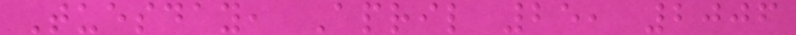Tuesday, April 25, 2006
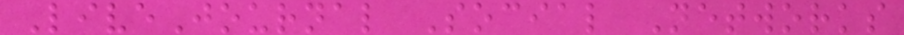LiveJournal Social Networks
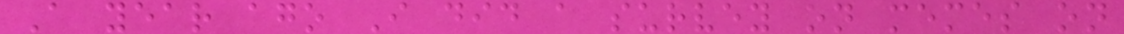A year ago I did a survey on memes on
